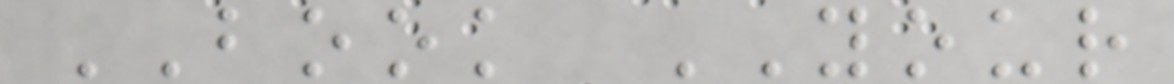BOOK YOUR
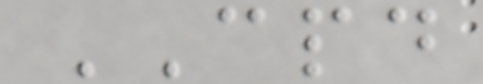CPD
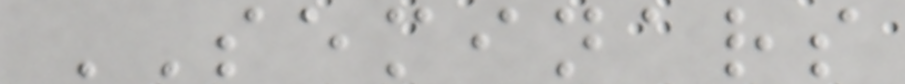SEMINARS
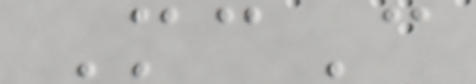McC
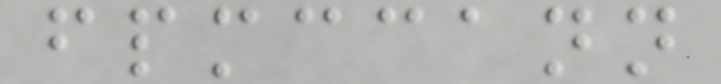fpmccann
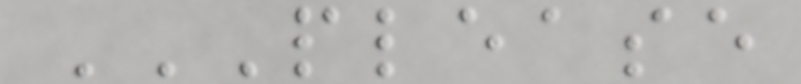PLEASE
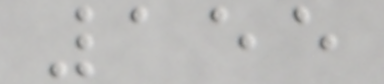155
